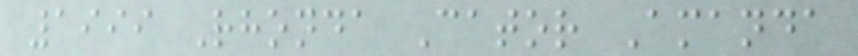1999 Rhonda Cator Amanda
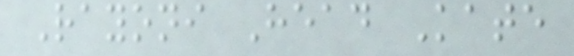Rayoni Head Kate
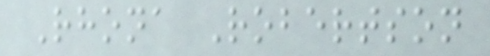Rhona Robertson
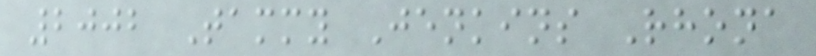2002 Tammy Jenkins Rhona
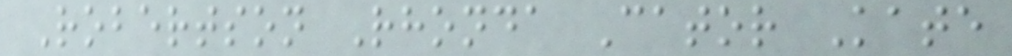Robertson Rhonda Cator Kate
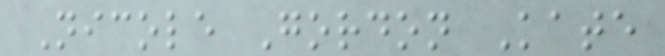Nicole Gordon Kate
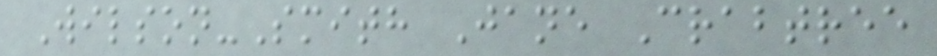Wilson-Smith Jane Crabtree
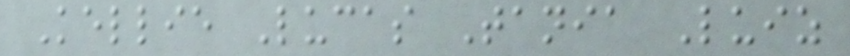Kellie Lucas Tania Luiz
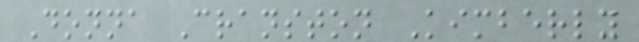Donna Cranston Kimberly
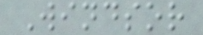Windsor
